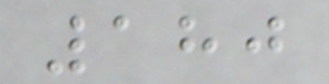180
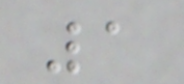1
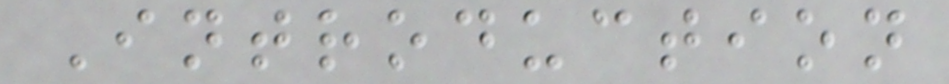Introduction
